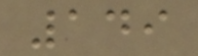149
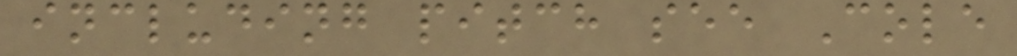including pitch see Cole
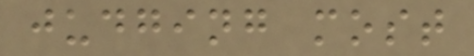judging most
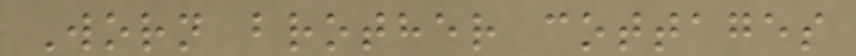Worn brother cottages
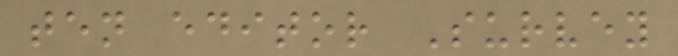ten editor Survey
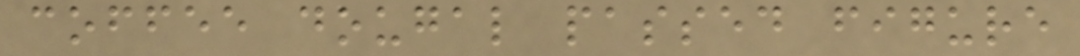coffee dougal passed figure
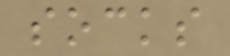socks
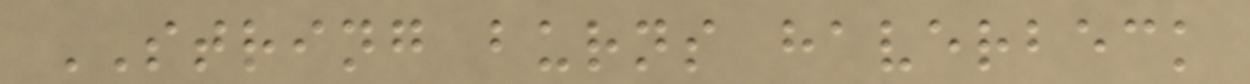STRING burns haverbeck
